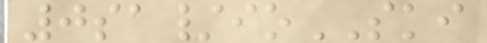0sa/ioSKI
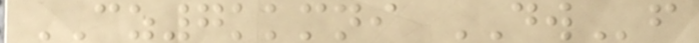CZ7kkmni DWf
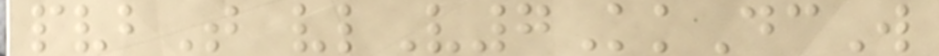pvbT vlV7KkDcW
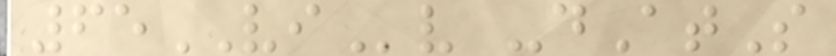65VIv -dAtS
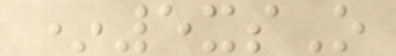*5xsO
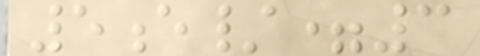5e/=3
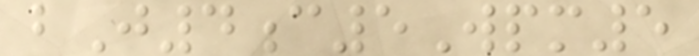bJ4c5Wpm5
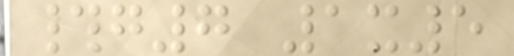#g7 1x5
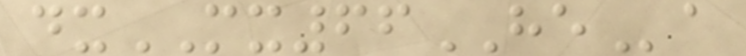dxMX66HEa
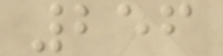256
